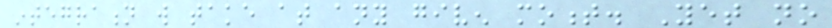integration will take at any given moment. Yet no
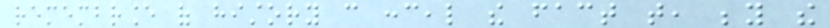remembrance of history can conceal the fact that, beyond the
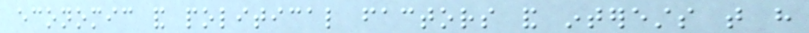economic and political factors and interests that have
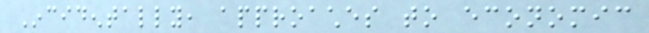Incidentally, approaches to economic
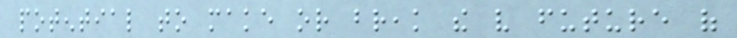potential to make or break the very future of
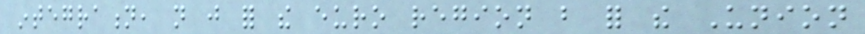integration, not just for the euro region but for the Union
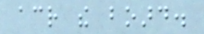across the board.
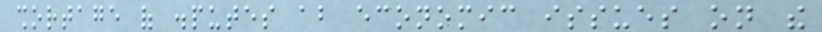shortage of disputes about economic issues on the
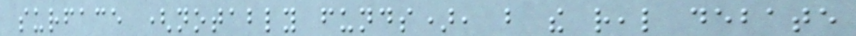surface (notably funds), but the real debate
